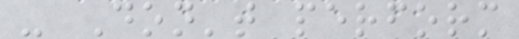- Don't perform
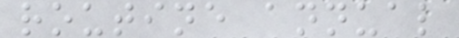routine annual
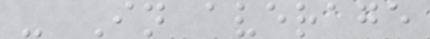- In average
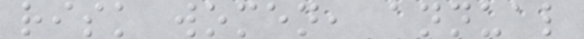risk women, annual
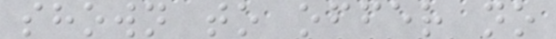shown to offer no
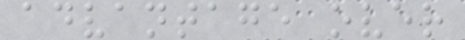advantage over
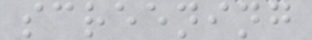screening
